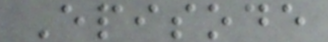Episode
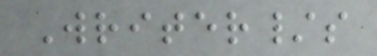Writer/s
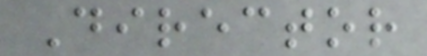Director
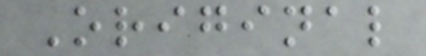Original
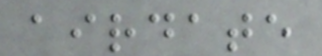airdate
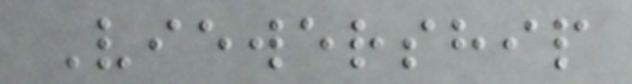Viewership
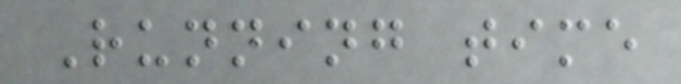Running time
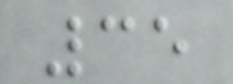35
